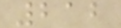212
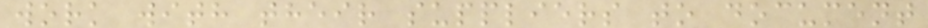work with their suppliers to document
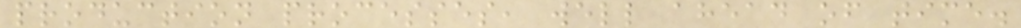production processes, well ahead of time.
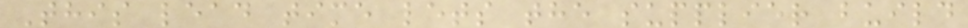This lead time lets the supplier build
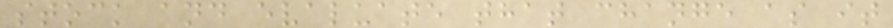stock and evaluate that change as it
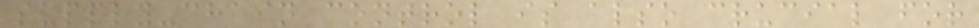supply-chain control is also crucial for
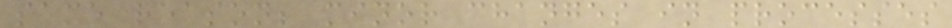same reason; minor changes in processes
